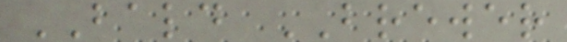BALD BREWER
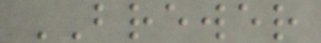BREWER
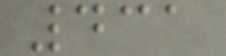431
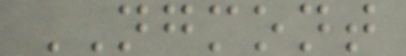NGMONT
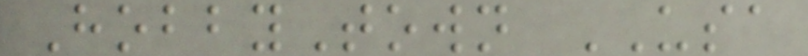HobbyTown USA
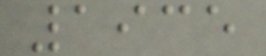1935
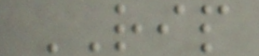RIP
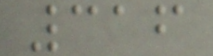316
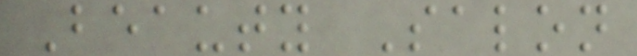Beauty Salon
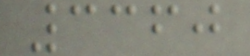3360
